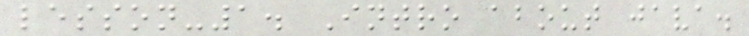lesson-1. Intro about java.
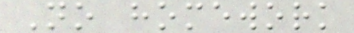No homework
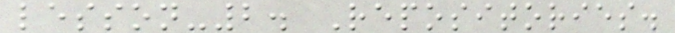lesson-2. Repositories.
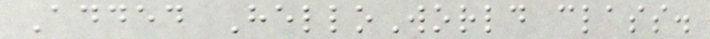Added HelloWorld class.
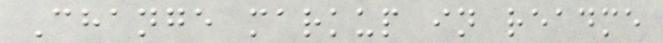Change markup in readme
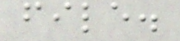file.
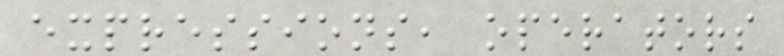expressions, operators
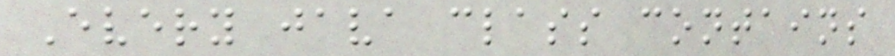Every java class contains
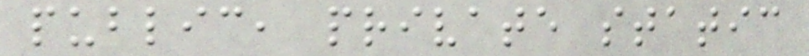public, private static
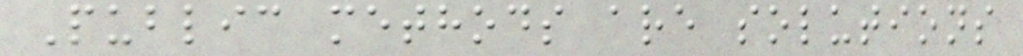Public methods are solutions
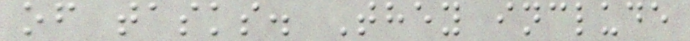of tasks. They include
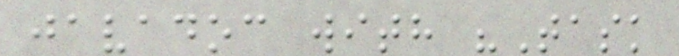javadoc with "Task
